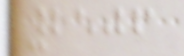2506
